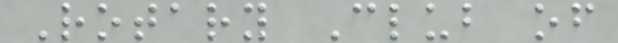Rotary Club of
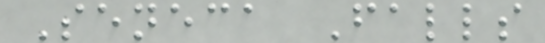Seneca Falls
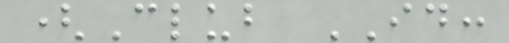(Club ID:
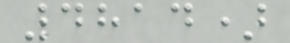4814)
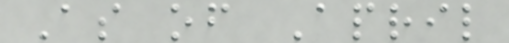As of April
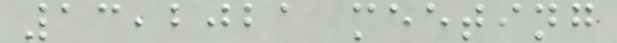13,2021 meeting
